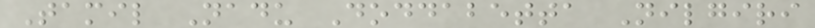Tamil Nadu Doddabetta Nilgiri
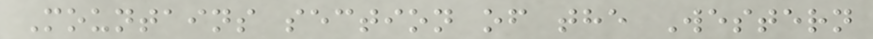Mountains section of the Western
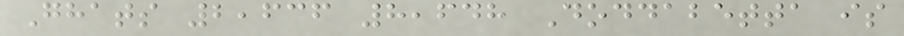Ghats 2,636 8,648 Doddabetta is
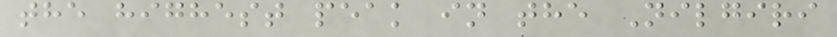the highest peak in the Nilgiri
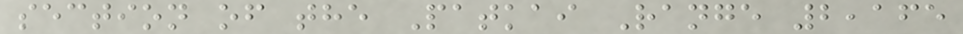section of the Patkai Range 2,165
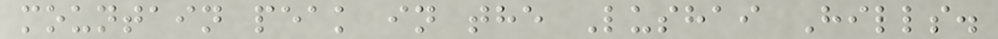mountain peak in the Lushai Hills.
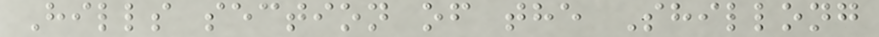Hills section of the Shillong
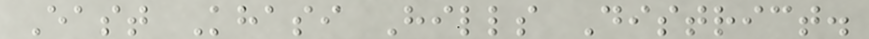East Khasi Hills District.
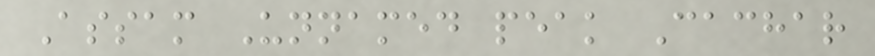Assam Unnamed peak Cachar
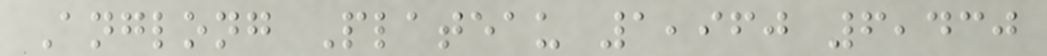Anglong Plateau 1,960 6,430
